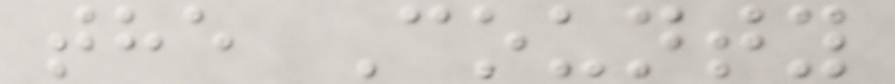the County
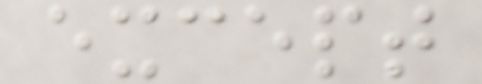except
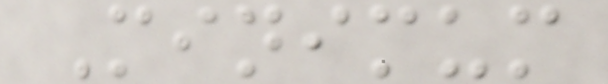Minimum
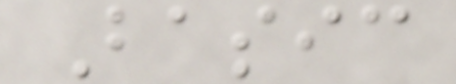Basic
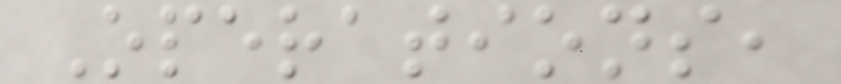Operations,
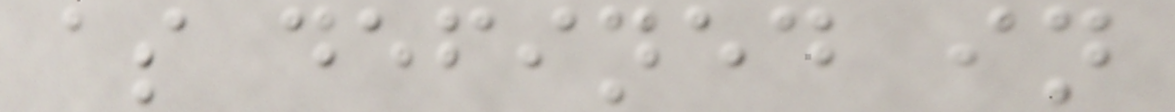as defined in
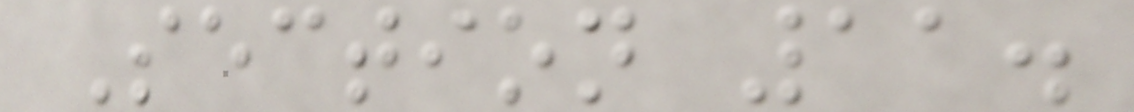Section 11.
